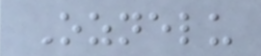Oznelu
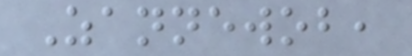Zannewob,
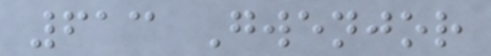613 Gwenjor
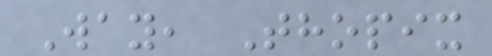Way, Thopix
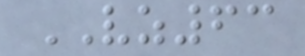VZ63
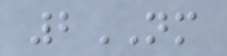2NM
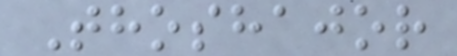Thoshajor
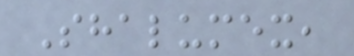Shalumex,
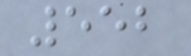552
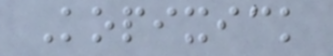Kopixick
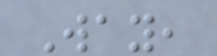Way,
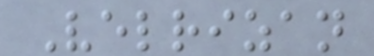Velrizan
